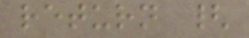return {
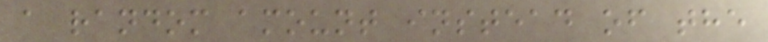a random amount instead of the
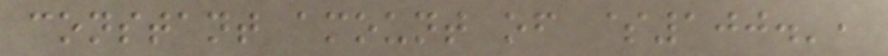constant amount of $100.',
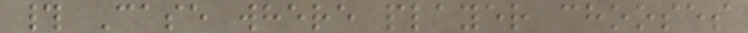# Case where player chooses
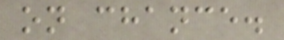on chance.
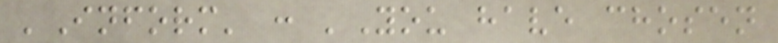'Inform' : 'You have chosen
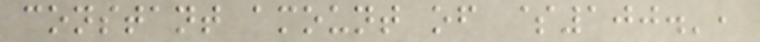constant amount of $100.',
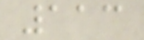113
